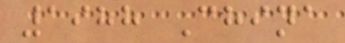1988 China
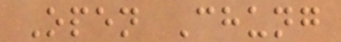Open Chung
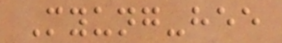Myung-hee
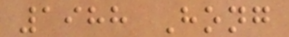1988 Hong
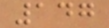147
